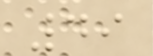49
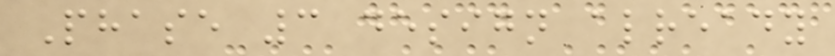Phase 3 design already
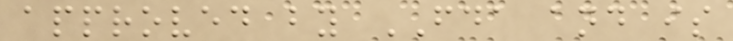approved by FDA and is
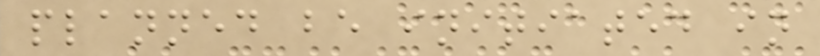planned be initiated in
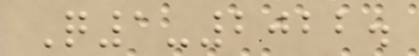Q1-2022.
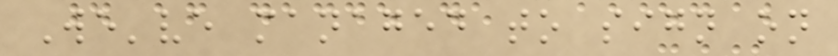We've managed to sign on
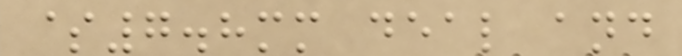$7.8mm deal and
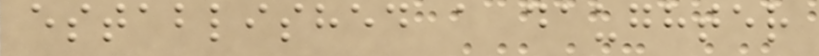established a daughter
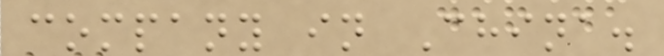company in China.
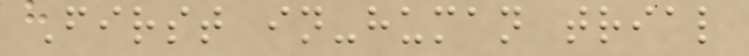First in-human trial
